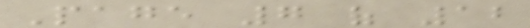Page 7 of 12
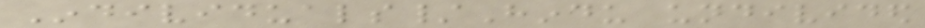Individuals/Hindu undivided
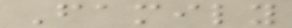Family
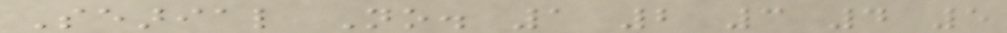Searial No. 1 2 3 4 5
